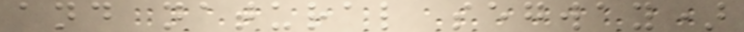and natural segway)
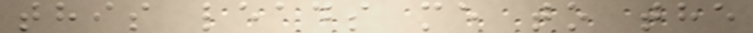this leads me to the
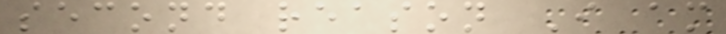second reason I am
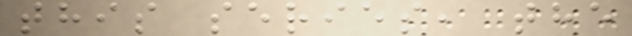this series, the
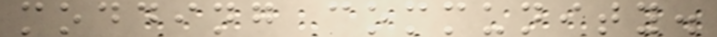modding community.
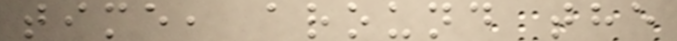time, around the
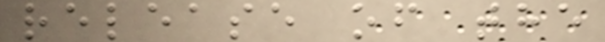release of the
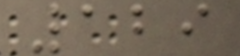129
